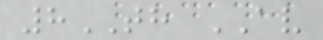8TH AV
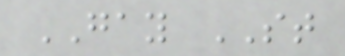GAY ST
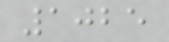1025
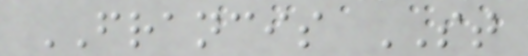FRANCIS ST
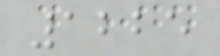1225
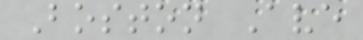Boston Ave
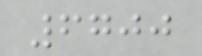6700
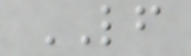LF
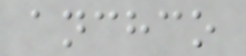anchco
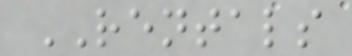RENTALS
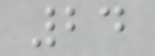24
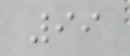99
